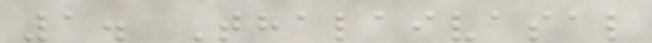1. Thalaivasal
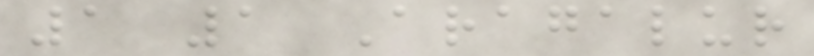1 1 Aragalur
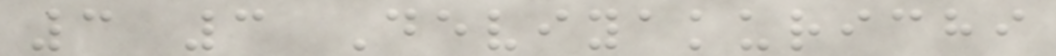3 3 Deviyakurichi
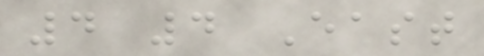4 4 East
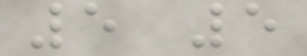5 5
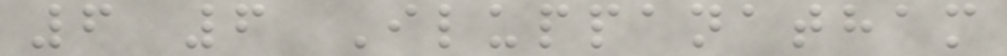6 6 Iluppanatham
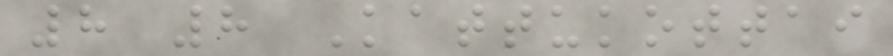8 8 Kattukottai
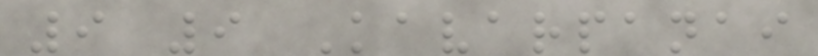9 9 Kavarpanai
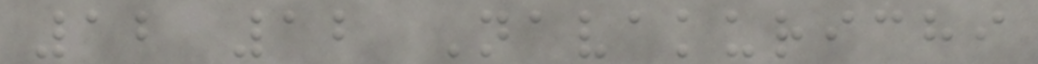12 12 Navakurichi
